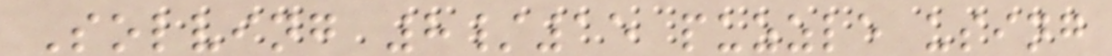Solving 8/15 puzzle using
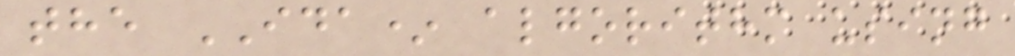the IDA* algorithm using
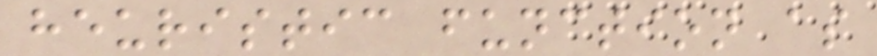heuristic function as
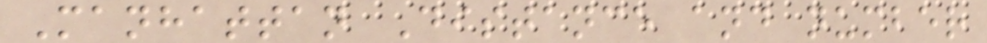Manhattan Distance and number
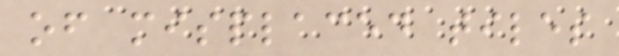of misplaced tiles
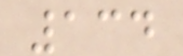134
